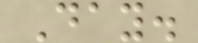Day.
